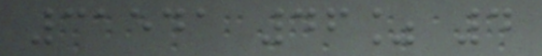31541 46% 4
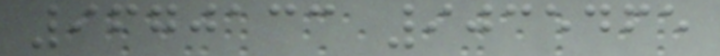9670133 9035465
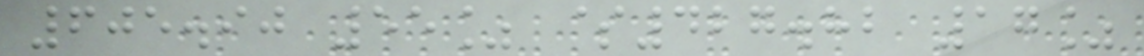605.90 55% $427.82 17%
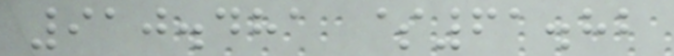910.481 $61.82
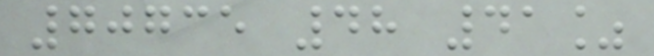70735 48 41%
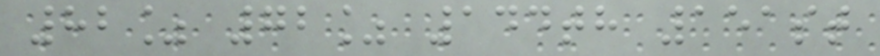82% 72% 144th 151st
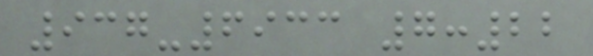937-6933 7:22
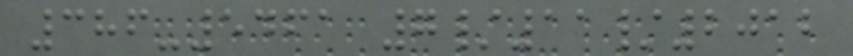386-5461 7/11/2012
